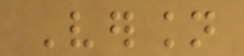Version
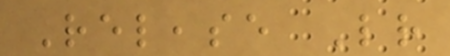Release Letter
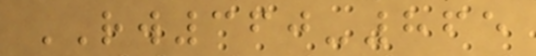RW360-865
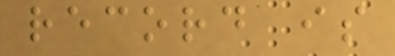record is
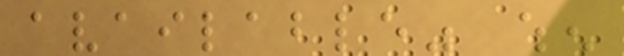available" when
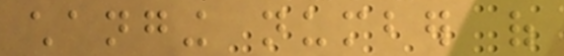changing number of
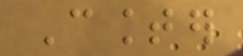Counter
